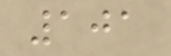101
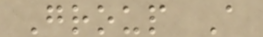Group A
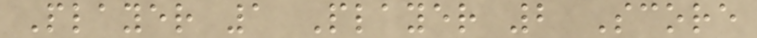Player 1 Player 2 Score
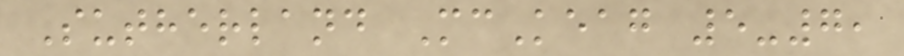Sutherland McKeag 5-7,
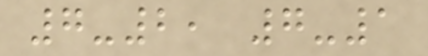7-2, 7-1
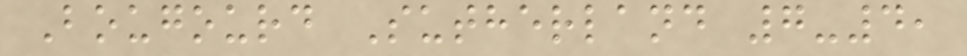Bougourd Sutherland 7-4,
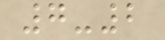7-2
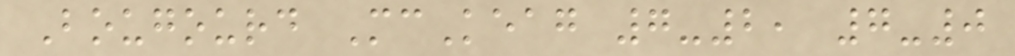Bougourd McKeag 7-2, 7-0
